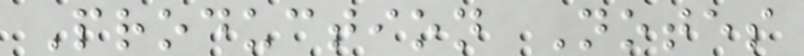Production Notes
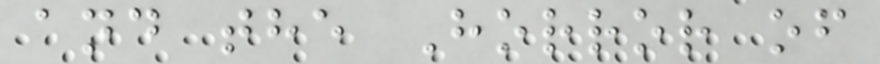and the Horror of
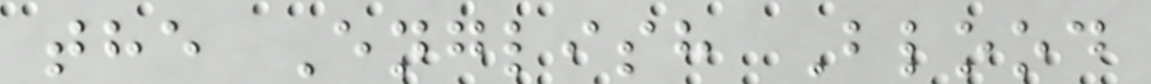the English Blood
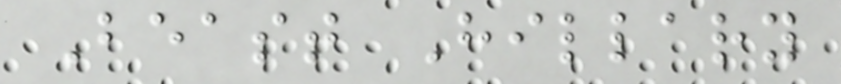Beast Hillary
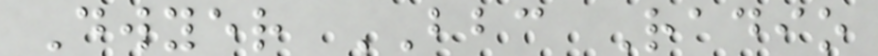Dwyer BBC Radio
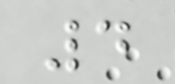4
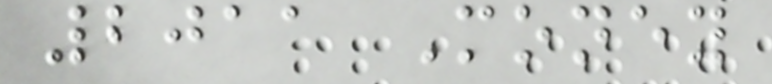2011 Money
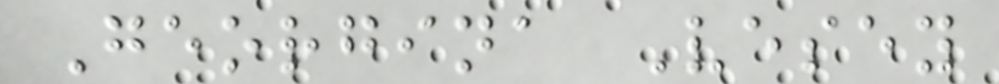Georgina Vesey
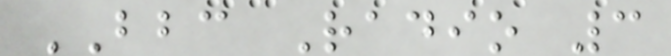BBC Radio 3
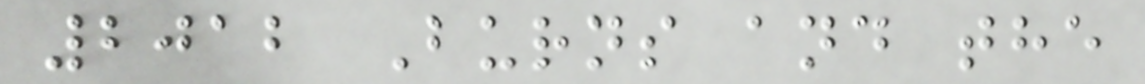2012 Burns and the
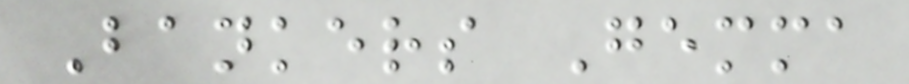Bankers Gemma
